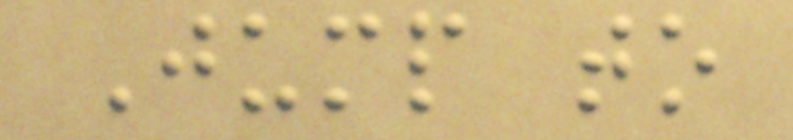Jump to
